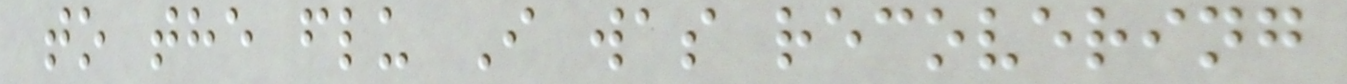to the flu I was recovering
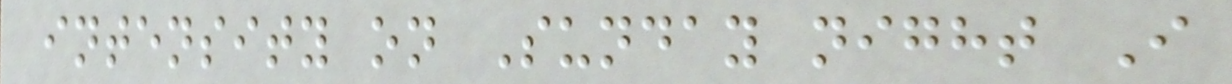intensity on Sunday night I
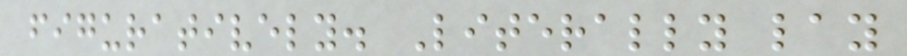figuratively. Literally lay
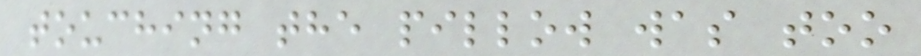touching the pillow was too
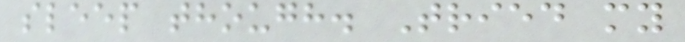sleep though. Tried my
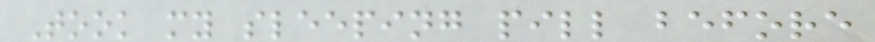Took my sleeping pill before
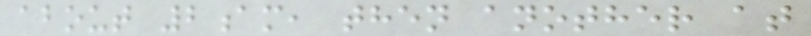about 2am, then another at
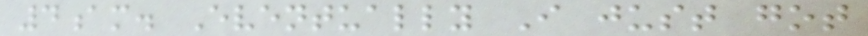4am. Eventually I just got
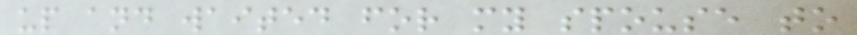up and waited for my spouse to
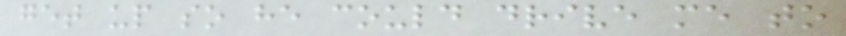get up so he could drive me to
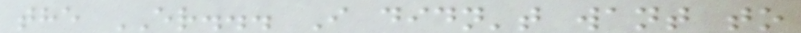the ER... I didn't want to
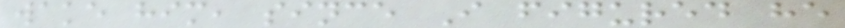wake him, since I figured he
